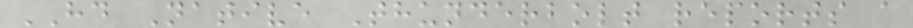HD Native Thunderbolt reports a
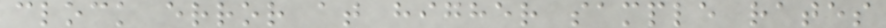clock error at higher sample rates
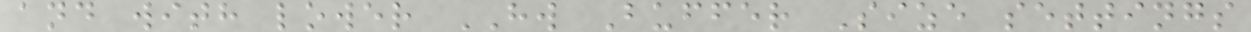and with lower HW Buffer Size settings
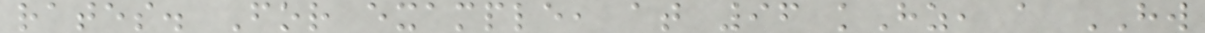rates. For example, at 96 kHz, a HW
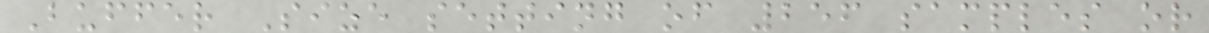Buffer Size setting of 256 samples or
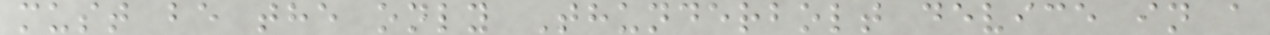must be the only Thunderbolt device in a
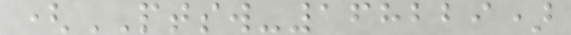(PTSW-168229)
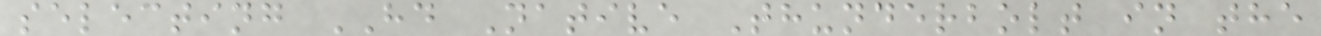selecting HD Native Thunderbolt in the
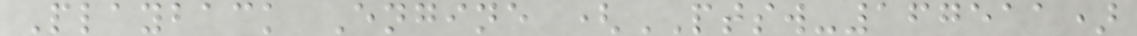Playback Engine (PTSW-167511)
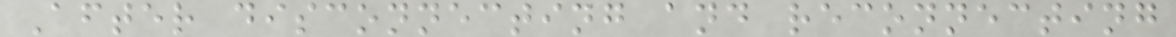After disconnecting and reconnecting
